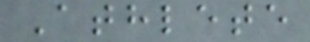Athlete
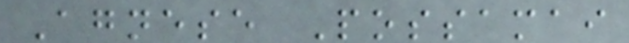Agnese Possamai
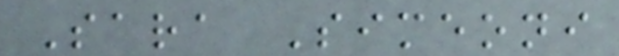Sara Simeoni
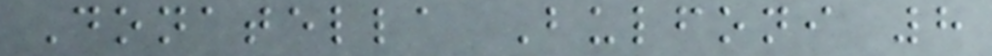Donatella Bulfoni 8
